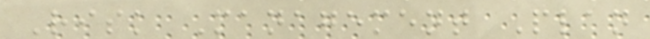Risk Management Plan
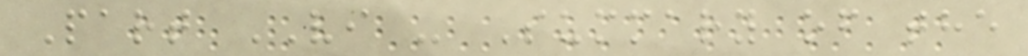Part VI - Summary of the
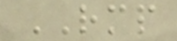RMP
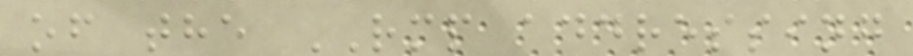of the RMP addressing
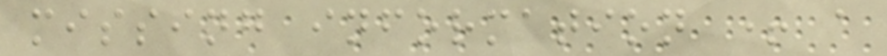missing information + a
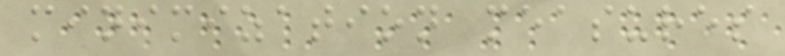minimization measures
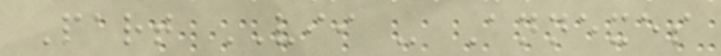Part VII - Annexes
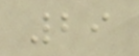29
